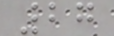27
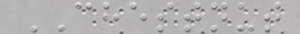CHESTNUT
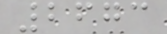2673
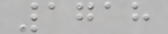1718
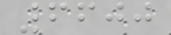6600
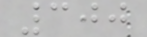300
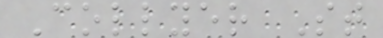Collyer St
